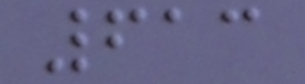613
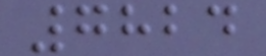7824
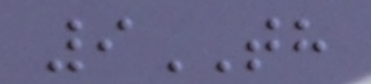9TH
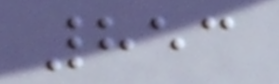853
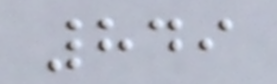849
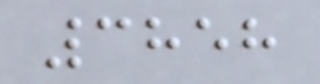3858
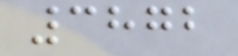3872
